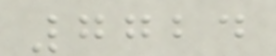7724
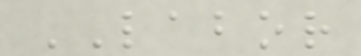LABOR
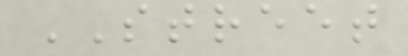STREET
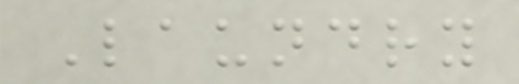Laundry
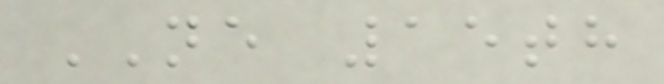NE 15th
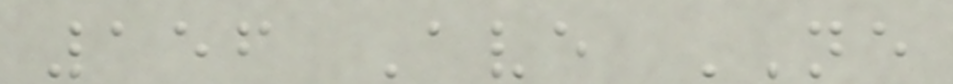156 Ave NE
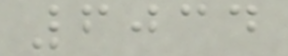6034
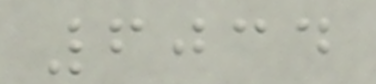6034
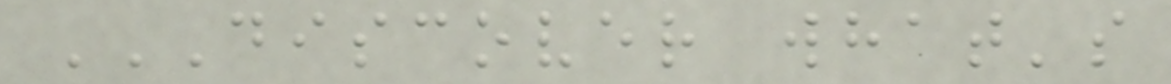DISCOVER WHAT'S
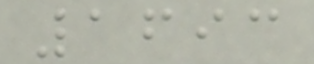1693
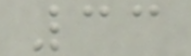33
